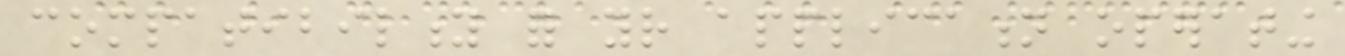compatibility for your application operating
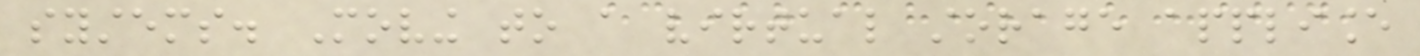systems. Moving to a virtual storage appliance
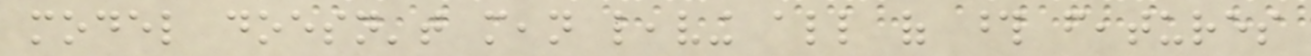model doesn't mean leaving all of those features
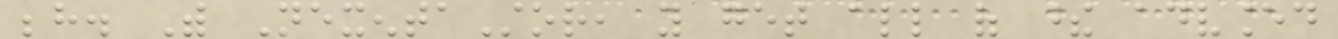behind. With NexentaStor, you get all of these advanced
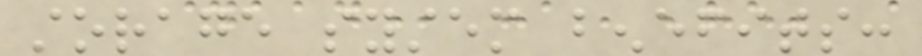storage system benefits:
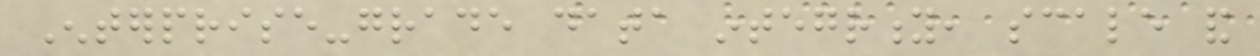Enterprise-grade data integrity, scale and
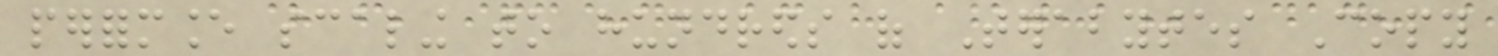performance scaling to hundreds of Terabytes Copy
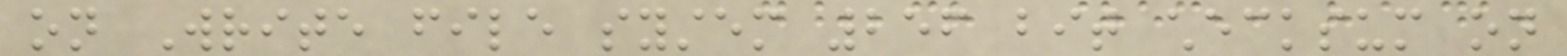on Write file system 256 bit checksum on
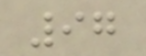97
